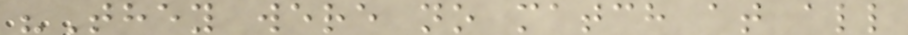"They were no match at all
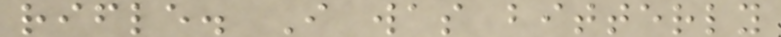rifle. I was bitterly
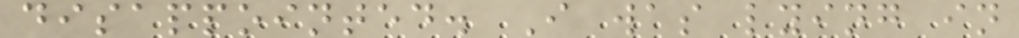disappointed. I was lying in
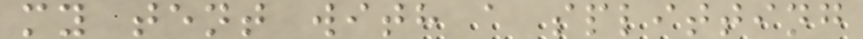my tent with a splitting
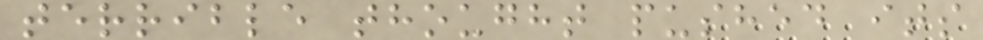terrible thought pushed its
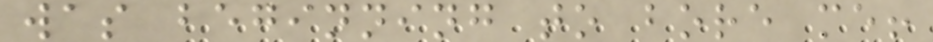was beginning to bore me!
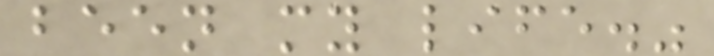been my life."
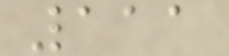111
